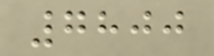7800
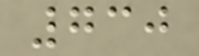730
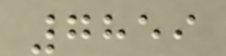7859
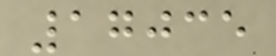17035
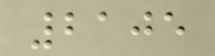2105
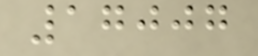17007
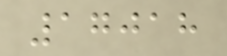17018
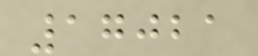17021
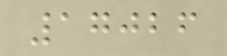17026
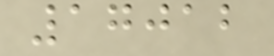17012
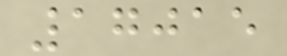17015
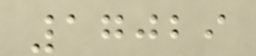17029
